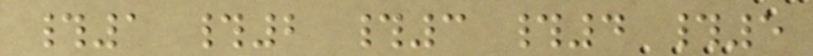#1 #2 #3 #4 #5
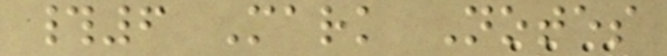#6 Mark Notes
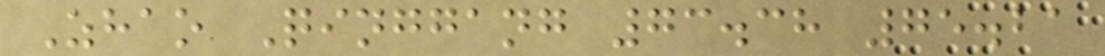Zhao Qinggang 73.38 75.21
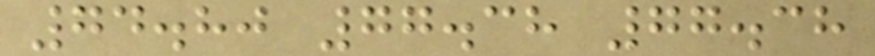74.80 77.38 77.38
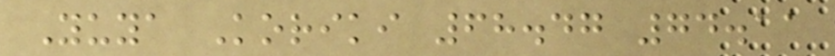Yuya Koriki 68.47 74.11
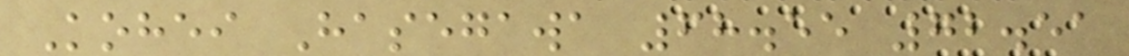Kohei Hasegawa 68.55 72.51
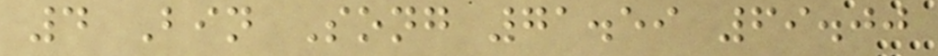4 Bin Song 71.59 69.00
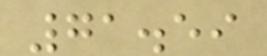71.59
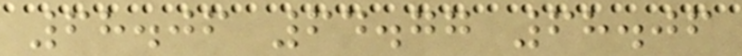68.06 64.77 68.06
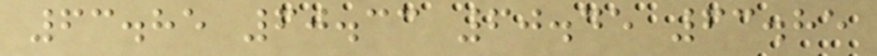63.85 60.33 60.45 63.85
